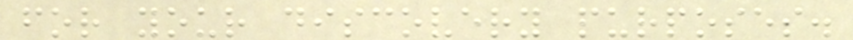for your discovery purposes.
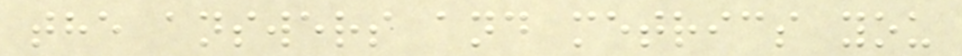the answers and metrics you
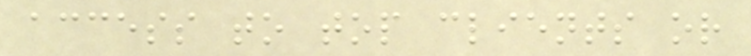access to top clients or
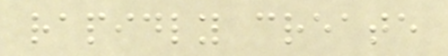rapidly create
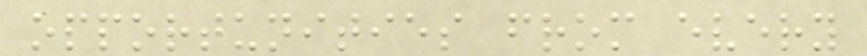opportunities from every
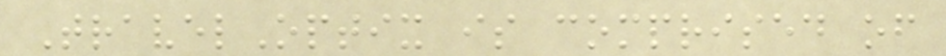TravelOptix is comprised of
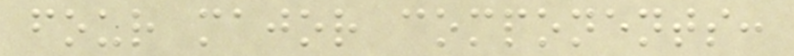four major components:
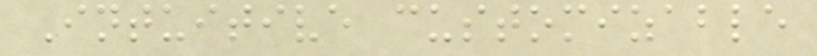Intuitive customizable
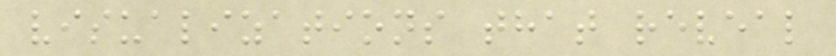visualizations that reveal
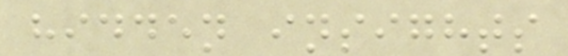hidden insights
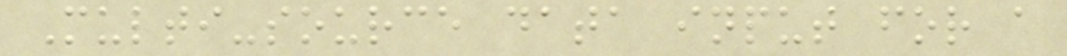Multi-source data input for a
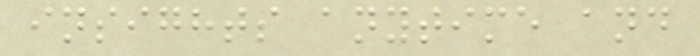insights anytime and
